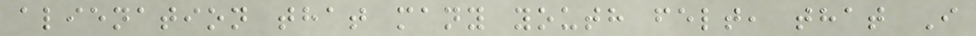alienation that many youth felt, that I
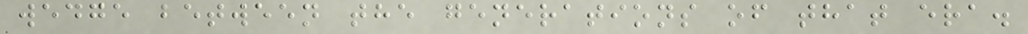wedge between the generations of that era.
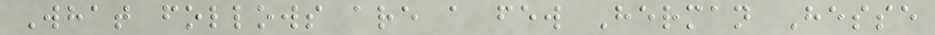What follows are a few Herman Hesse
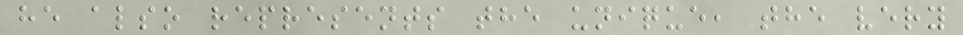he also represents the unique, the very
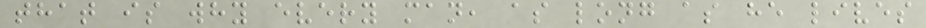that is why every man, as long as he lives
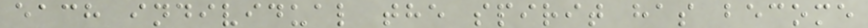each individual the spirit has become
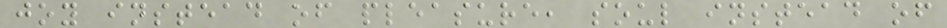joy instead of pleasure, soul instead of
